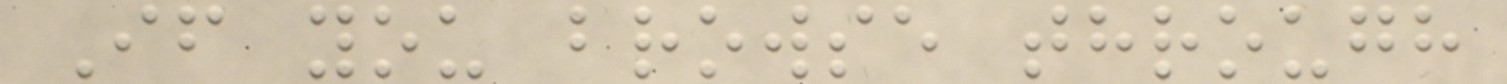If you browse through
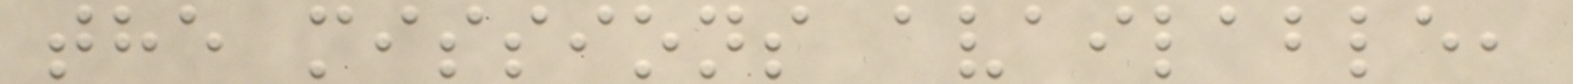the missions available,
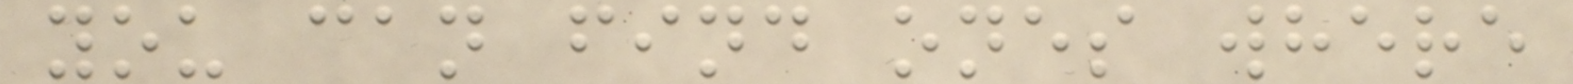you can find ones where
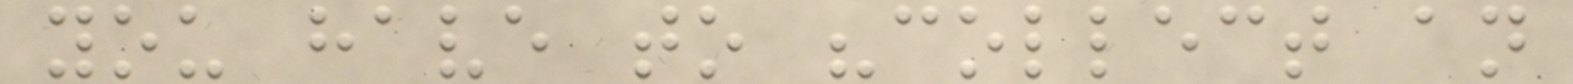you have to "collect an
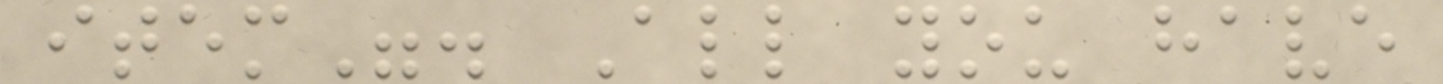item". All you have
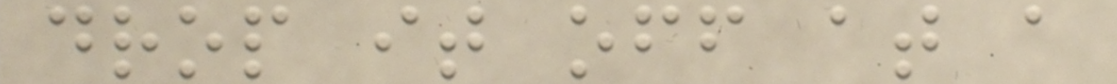drop it off at a
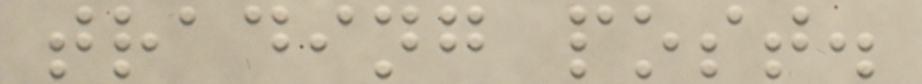trading post.
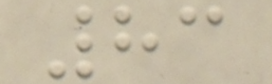83
